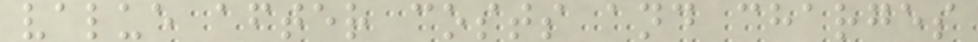value after costs and charges
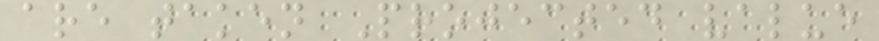are taken Projected value
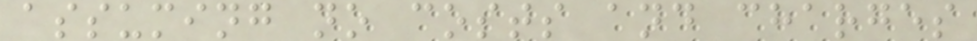assuming no costs and charges
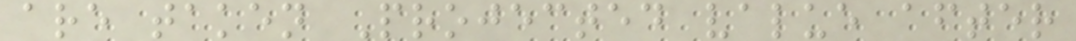are taken Projected value after
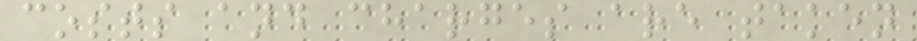costs and charges are taken
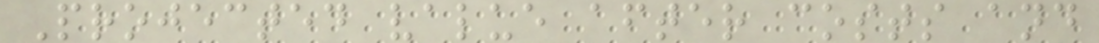Projected value after costs and
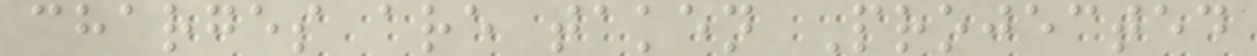charges are taken Projected
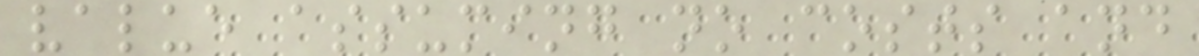value assuming no costs and
